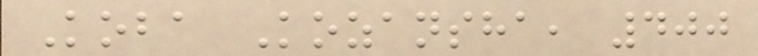Koba Kozansha, 400
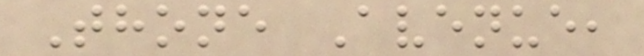Thone Avenue,
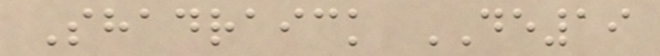Shadraick DE19
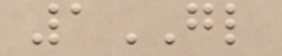1GL
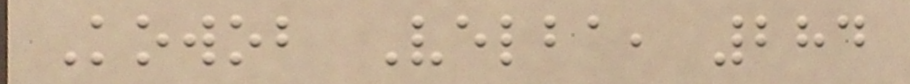Kowob Velba, 284
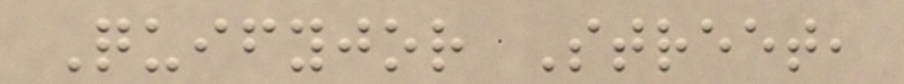Quifyjor Street,
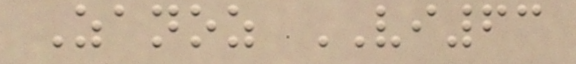Zanoz VI63
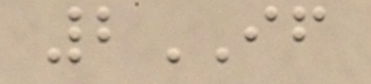2IF
